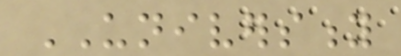UNIVERSITY
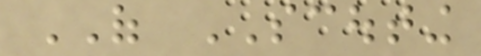OF SCOUTING
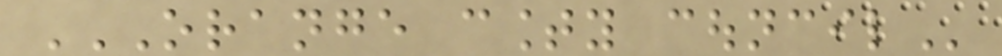ORANGE COUNTY COUNCIL
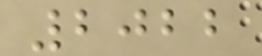2022
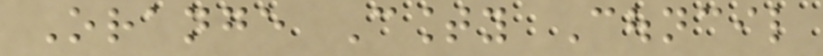Orange County Council
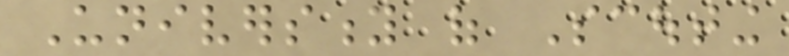University of Scouting
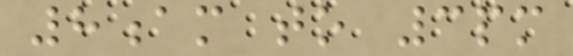8am to 3pm
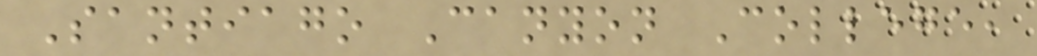Santiago Canyon College,
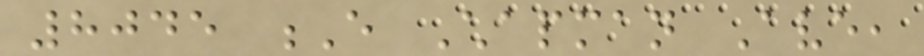8045 E Chapman Ave,
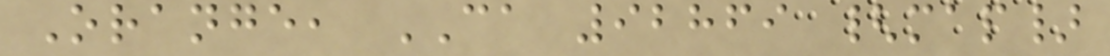Orange, CA 92869 {map}
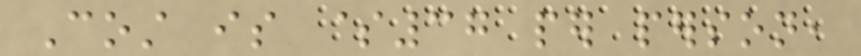Cost is $37 per person,
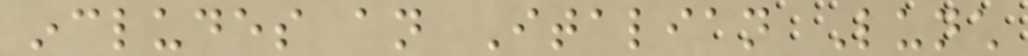includes an Italian Lunch
